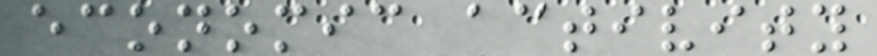economic activity
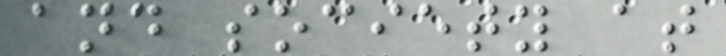and society at
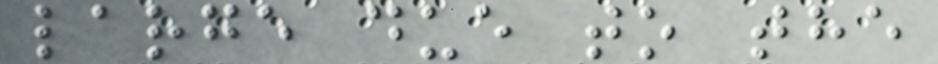large due to the
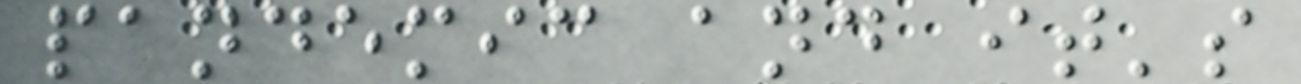pandemic and it's
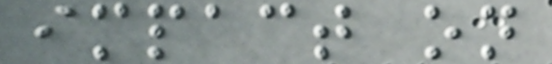impact on
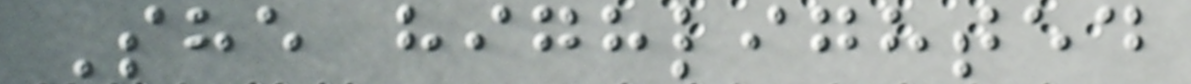She highlighted
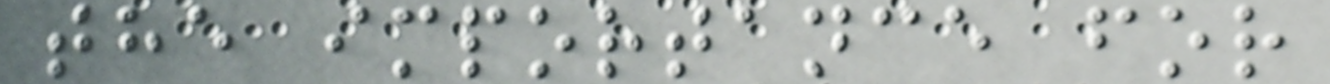the importance for
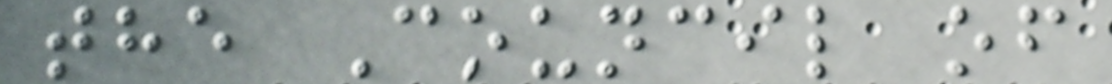the Council of
